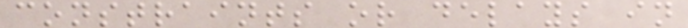constraints or delays in
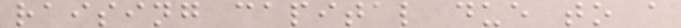raising capital due to a
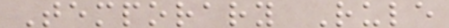Temporary Rule
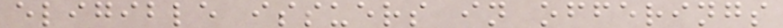eligible issuers in offerings
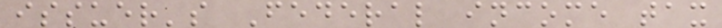issuer's Federal income tax
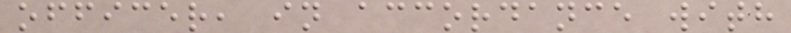officer, in accordance with
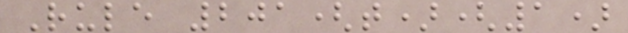Rule 201(t)(1)
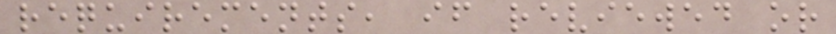requirements, if reviewed or
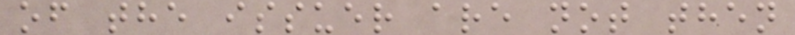of the issuer are not then
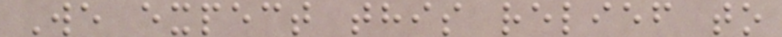We expect this relief to
